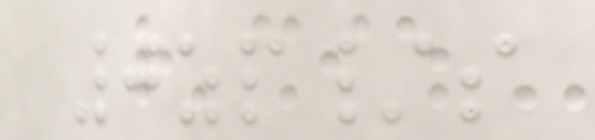0zp/s
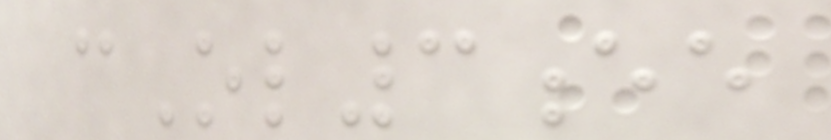cOl3ee
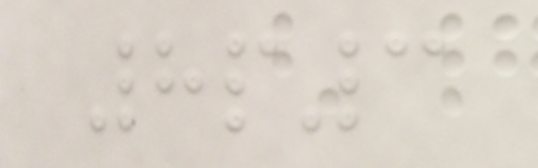8p3
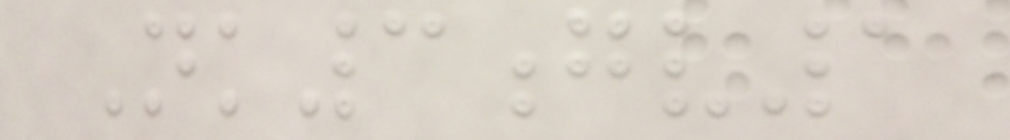Nk3gv1
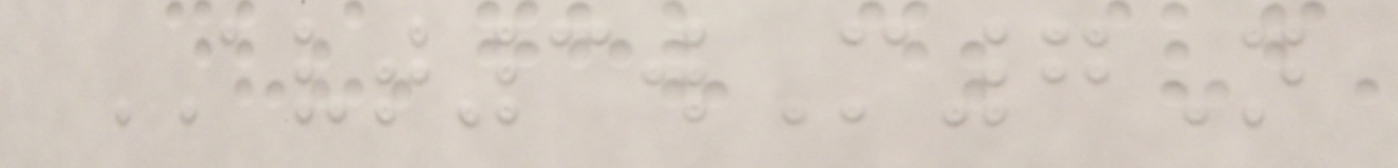AVT3wM7N
